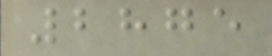2875
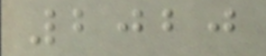2020
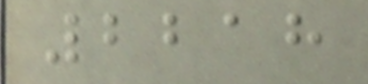2218
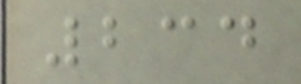234
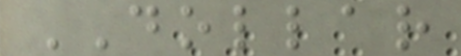DOLLAR
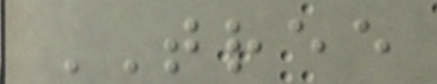TREE
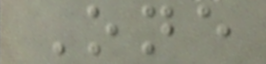One
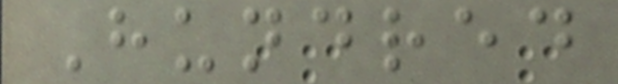Hundred
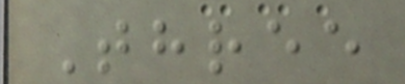Three
